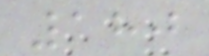180
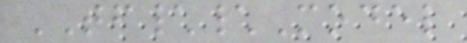TF\\Model
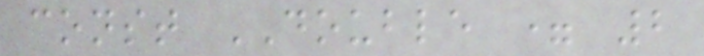const DOUBLE = 2
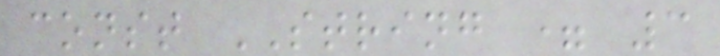const STRING = 3
